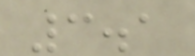3.1
